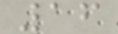16
